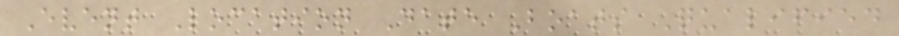Event Location Date Boats Qualified
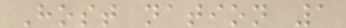Host nation 1
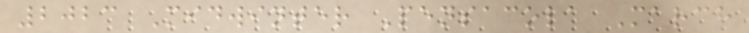2023 Midwinter Pensacola March
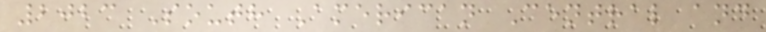2023 South American Central and
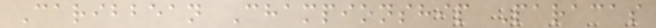Caribbean Championship Paracas
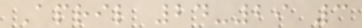April 24-29 3
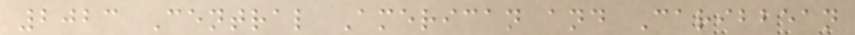2023 Central American and Caribbean
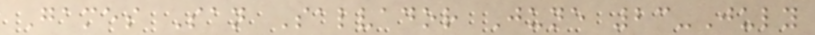Games San Salvador June 23-July
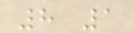8 1
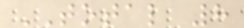TOTAL 8
